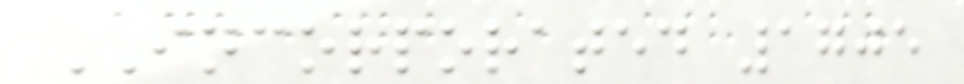INCORPORATED 1705
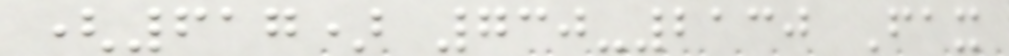(617) 730-2130 Fax
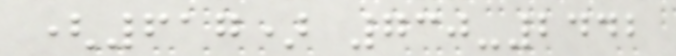(617) 730-2442
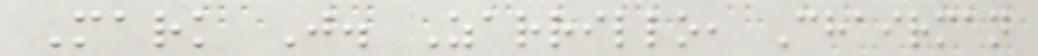Mark J. Zarrillo, Chairman
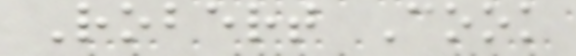Robert Cook
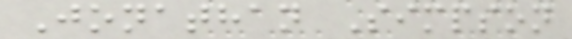Jonathan Simpson
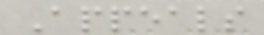Appeals
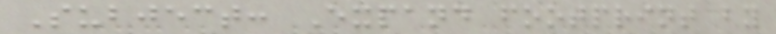Subject: Expand footprint by
